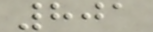801
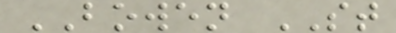BOWEN ST
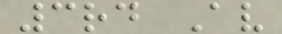3rd Av
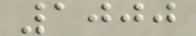1000
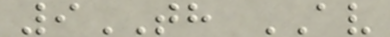9TH AV
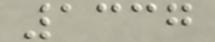1337
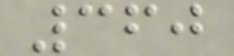360
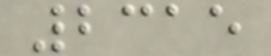2315
